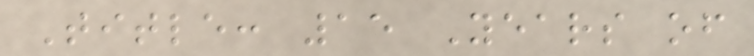Title: 15 Years of
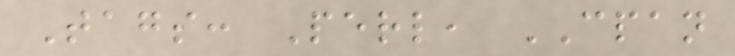Tags: Perl, CPAN
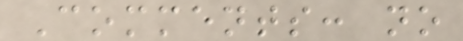Comments: no
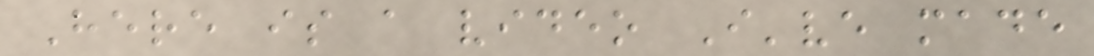Here is a video I've made
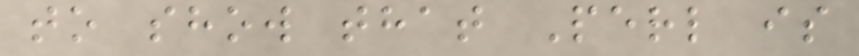to show that Perl is
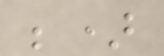;)
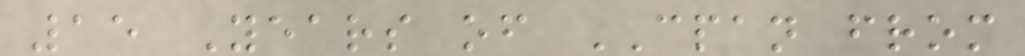15 Years of CPAN from
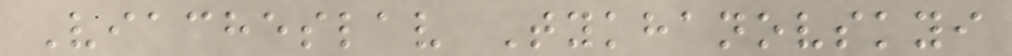Viacheslav Tykhanovskyi
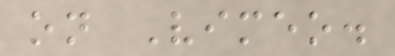on Vimeo.
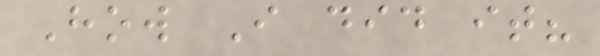How I did it?
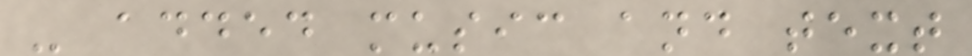- added music and text
